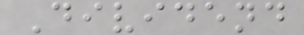Dividend
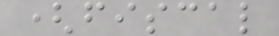(fiscal
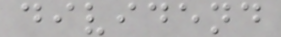dividend
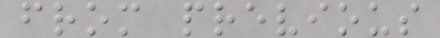from previous
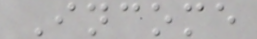Income
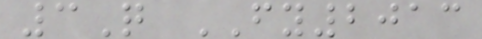3Q FY2013
